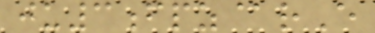ju3fpz@rE
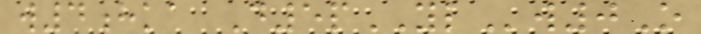w4hka D5pYLw0O
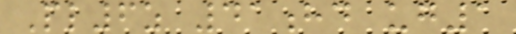Pl6z 41hd ug1
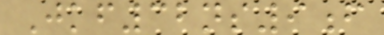Jkf32ns9f
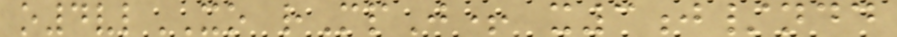o4vlXO rMpJ+ x3j/ndd
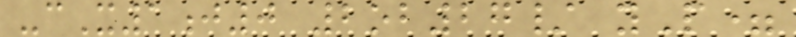-cX1j0 2ob27/ yP=
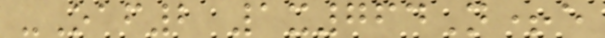-Oaf2 1x764N+e
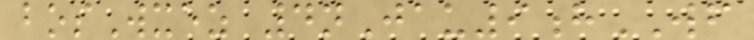bosWxez 4nJau9hWF
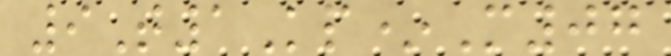9T1Kp*M07
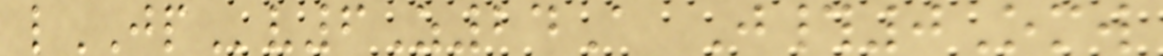lJPv6Z24A J#0Omw
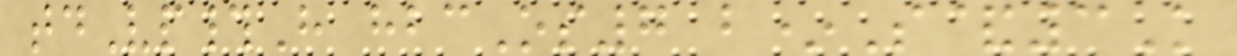tdVp#H hbcOs7 b*S&3K
